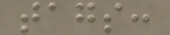tags:
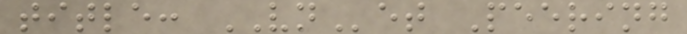title: VNet Peering
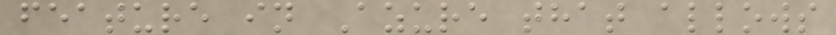feature in Azure that allows
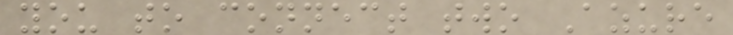you to connect two Azure
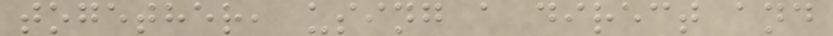together, using a direct and
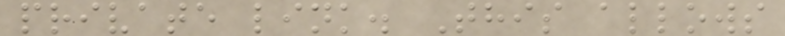private link. This allows
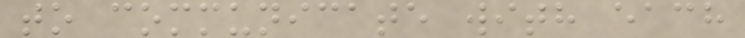to communicate with each
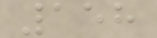158
